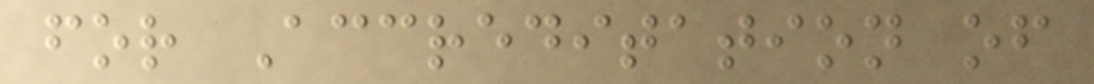for Accreditation of
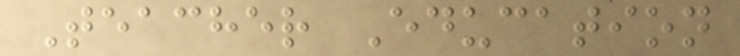Teacher Education
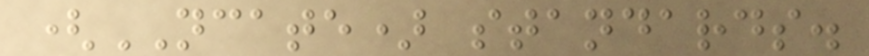(NCATE) standards.
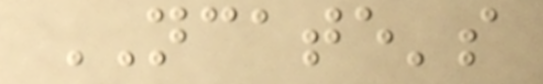NCATE's
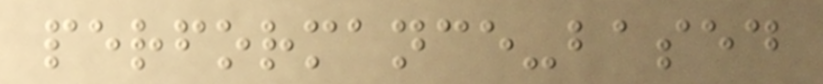performance-based
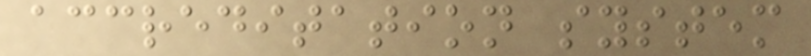accreditation system
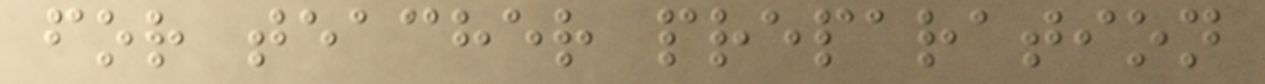for teacher preparation
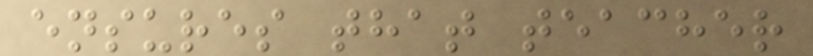ensures that teacher
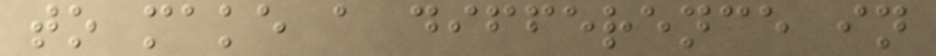to make a difference in
